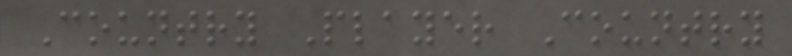Country Player Country
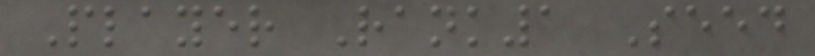Player Rank1 Seed
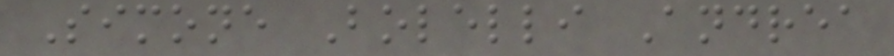Simone Bolelli Andrea
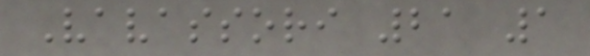Vavassori 21 1
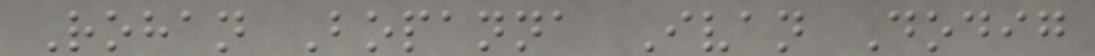Rohan Bopanna Ivan Dodig
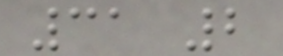31 2
